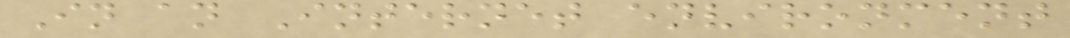In an Internet environment
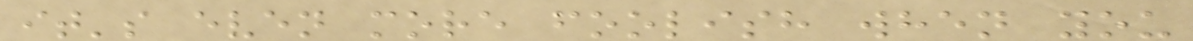it's even more foolish when you
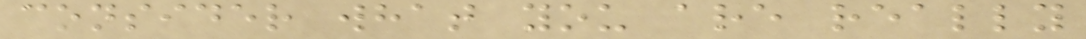consider what you are really
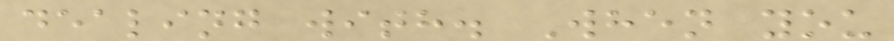dealing with. When you
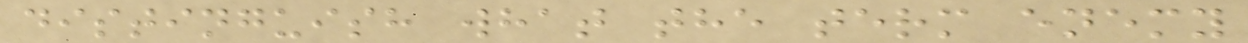distinguish what the term enemy
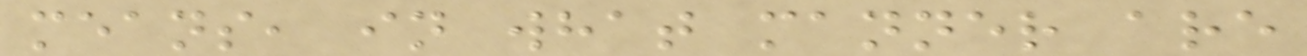means, in what manner are
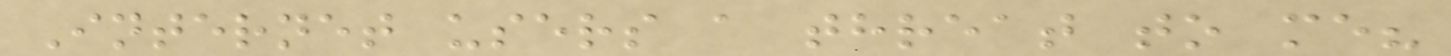Internet users a threat to me?
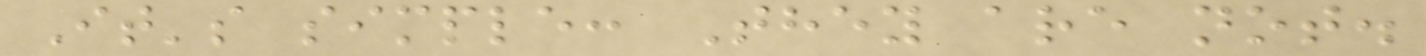It's simple: They are not.
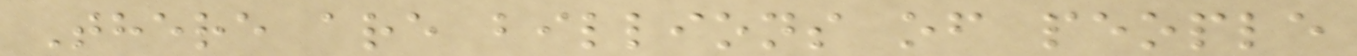There are billions of people
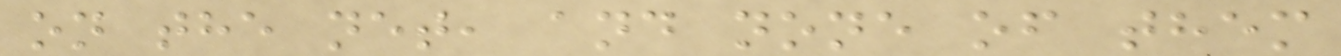on the net, and none of them
